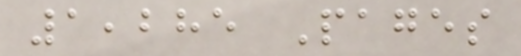1,285 Pages
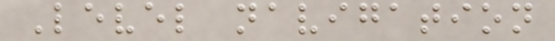Level navigation
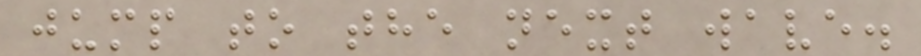jump to the next wave.
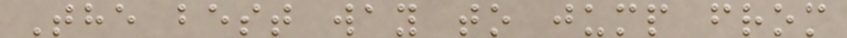The best way to jump from
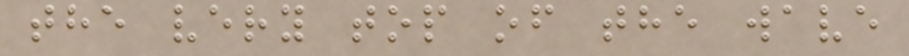the very top of the wave
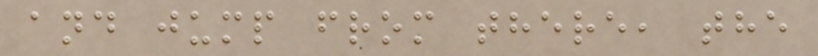and jump from there, the
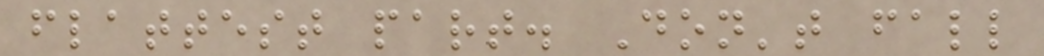flattest part. Don't fall
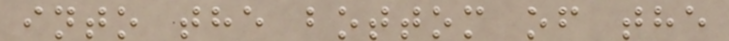into the bottom of the
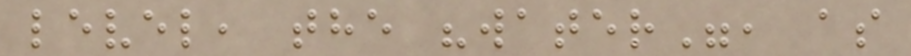level, the "water", as
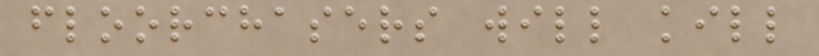floorchasers will kill
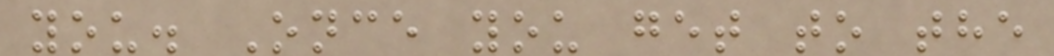you. Once you get to the
